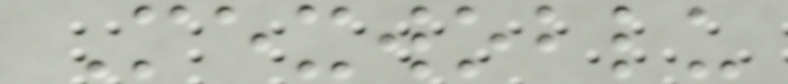Mexwoblu
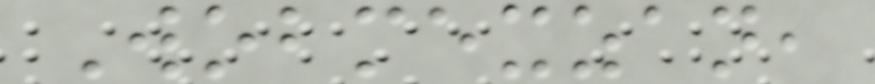Wobmexzan,
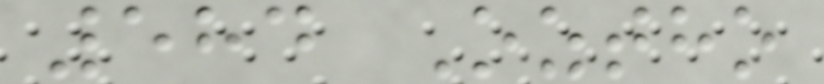584 Oztho
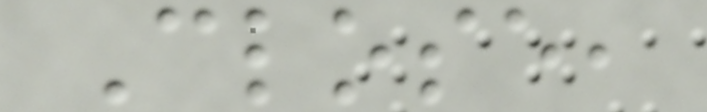Close,
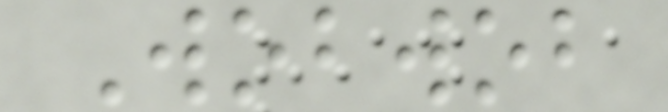Wobwob
